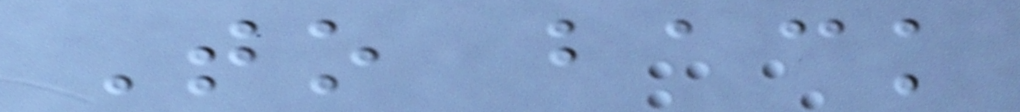To back
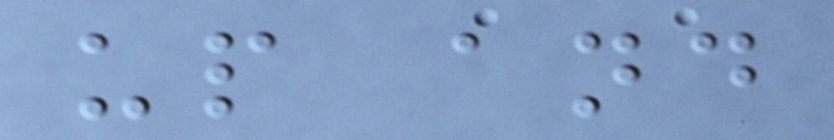up and
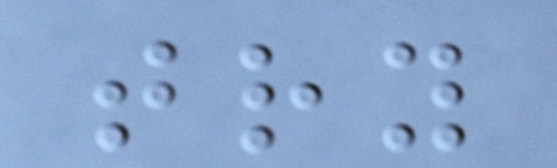try
